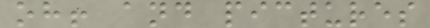oh! and pictures
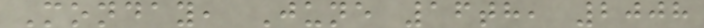Monday, June 16th, 2008
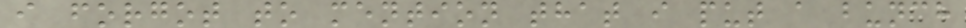i forgot to mention that i put a bunch
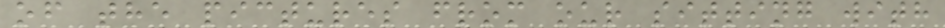of the pictures from our sitting with
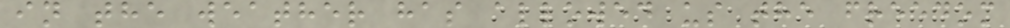in the weather has allowed us the freedom
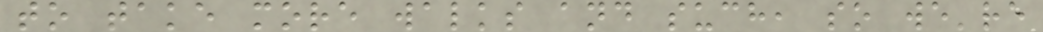to take more walks and such, so we're
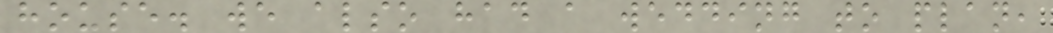house. we also had a wedding to plan,
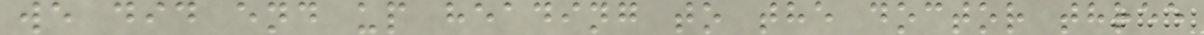we did end up heading to the doctor three
